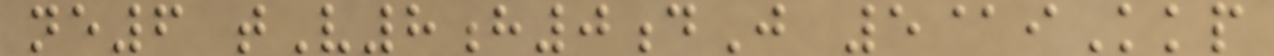ne6 tV8h0dJ 5@iKkp
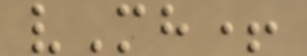vMh+
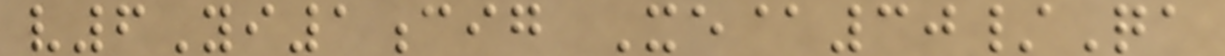v6Yi1cig Xe@30/Qa
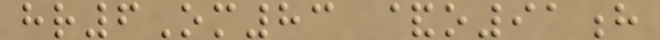hr6Om83 &o91h
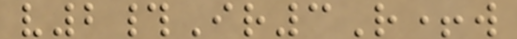v2#Ir3R+w
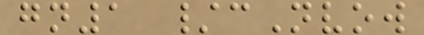gn1 /cNvow
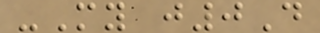-My j0D
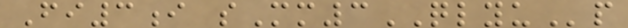Fi3i sMm3QLYUp
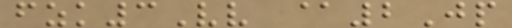fzk3Vv @2Jp
